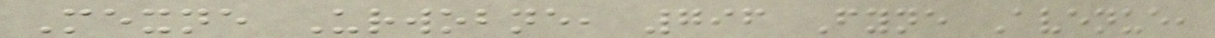Mexne Urwobne, 796 Fyne Avenue,
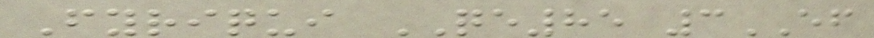Fyriqui QE85 3EF
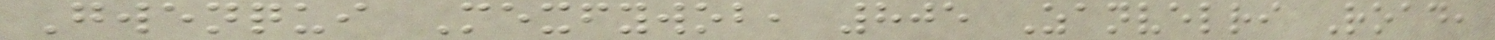Gwenqui Mexfywob, 805 Zanvelri Road,
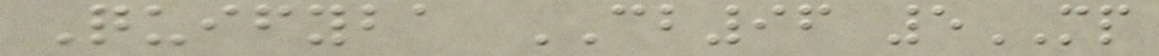Quifyba CB96 5MP
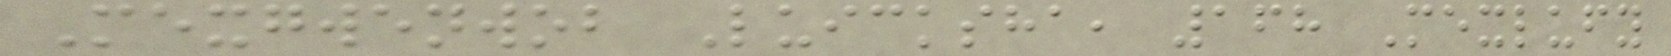Mexgwenwob Luicksha, 168 Mexlufy
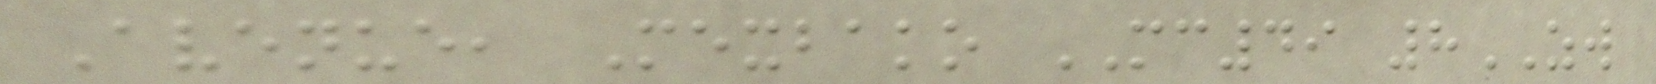Avenue, Mexbako MC49 8ZW
